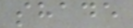shade
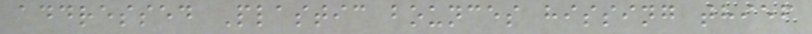addressed Plastic bounces hissing thief
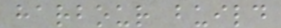harbour build
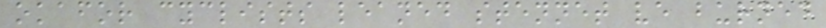okafor cyclists leaned stennet ve burned
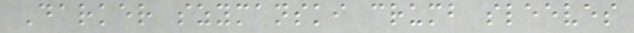Darker szymanski crumb sleeves
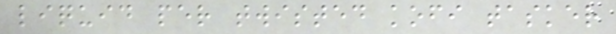liquid per twisted kofi tasker
